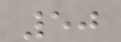50
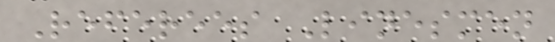Referees Linesmen
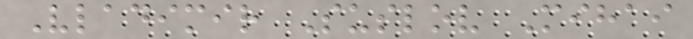Vladimir Suslov Mihai
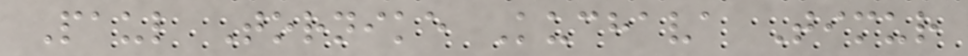Paul Tornike Kuchava Timur
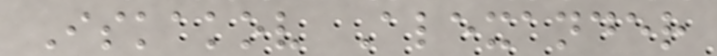Iskakov Alexander
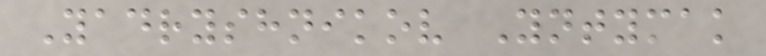Yadryshnikov Yntymak
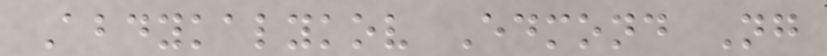Abdykalykov Edmond Ng
